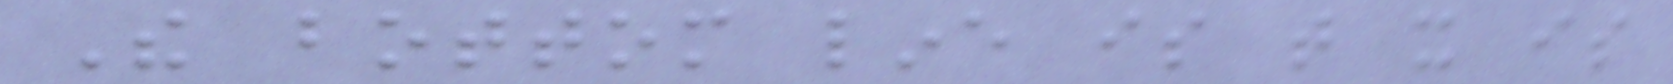The bottom line is that it is
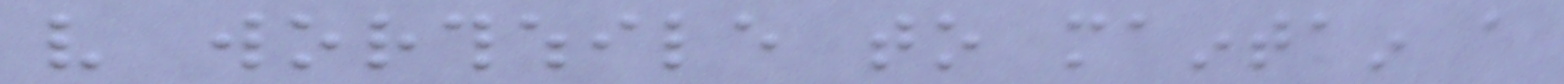very worthwhile to maintain a
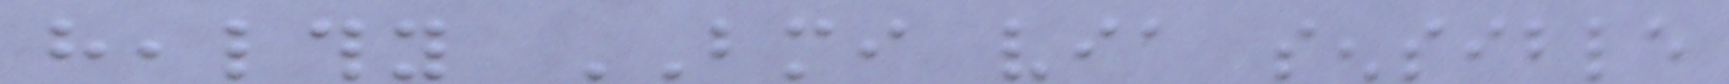healthy BMI via sensible
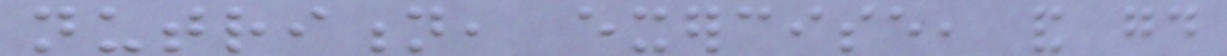nutrition, exercise, and good
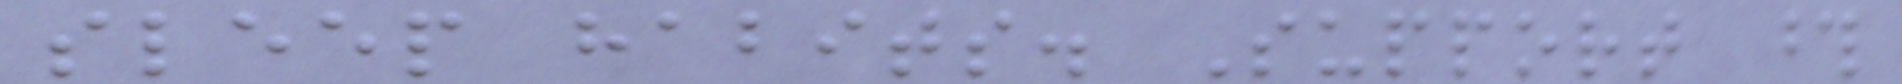sleep habits. Support those
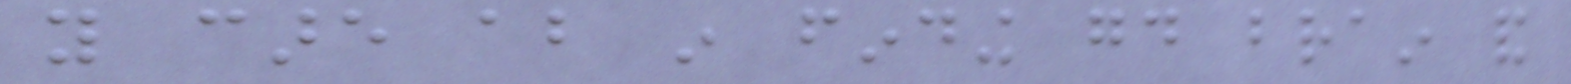you care about in finding good brain and
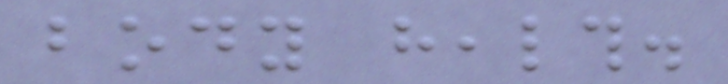body health.
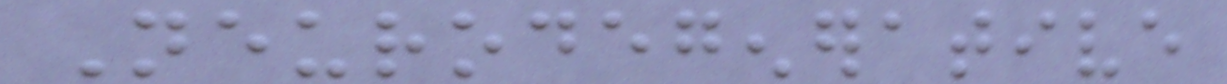Neurodegenerative
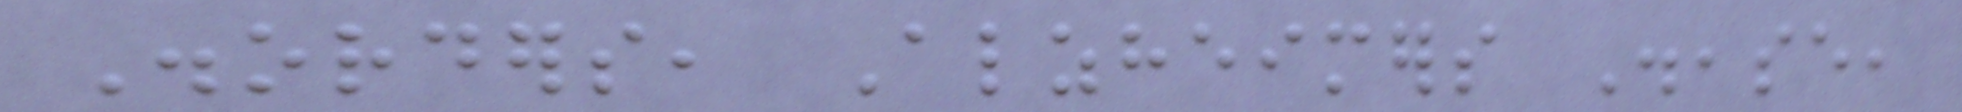Disorders, Alzheimers Disease,
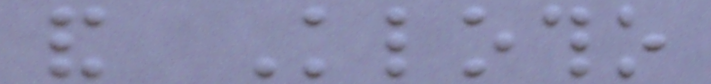and Klotho
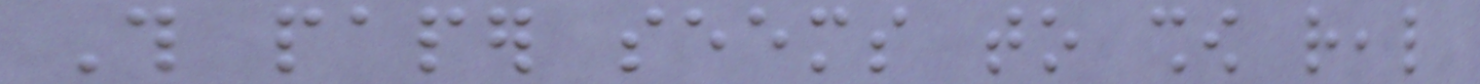This paper seems to show real
